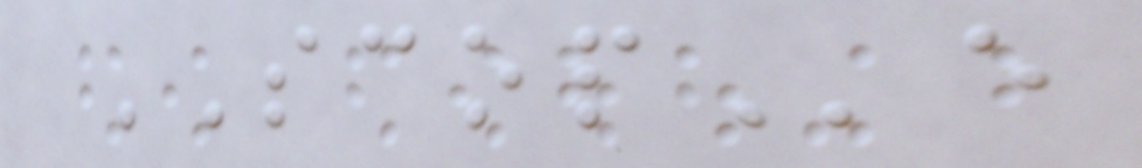SCOPe
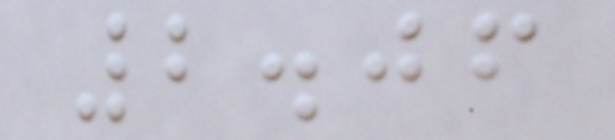2.06
